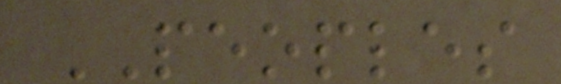PEOPLES
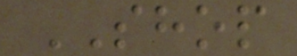SHOP
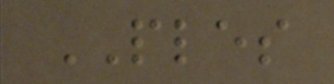PLES
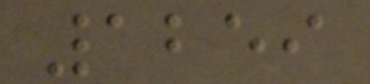1259
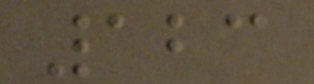123
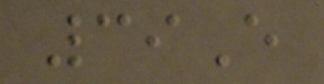39E
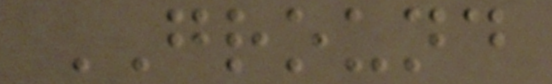GROUND
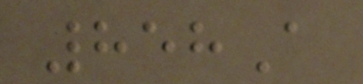858A
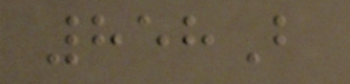858B
